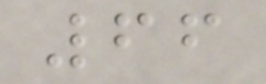66
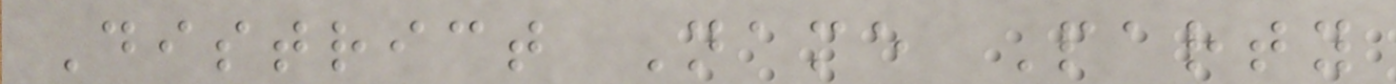District Name Party
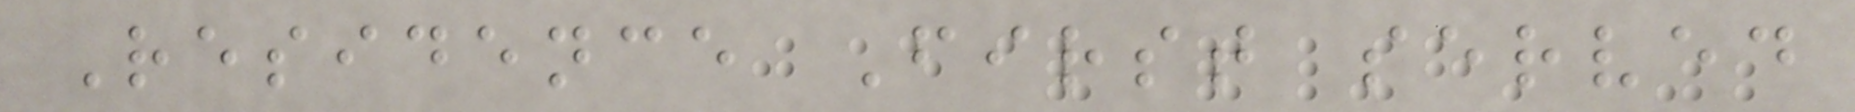Residence First served
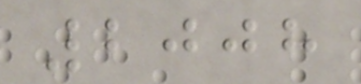2008
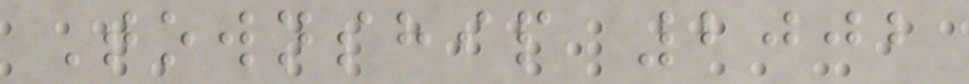Township 2002
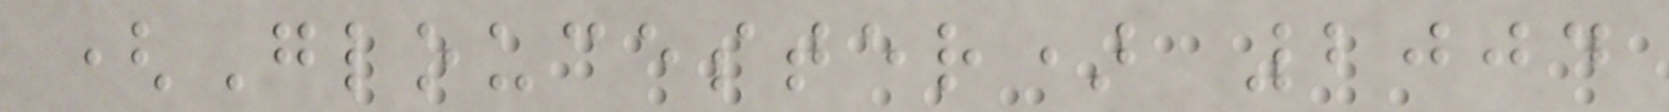(Gloucester) 2004
